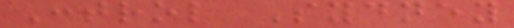Control Sydney
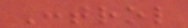Control
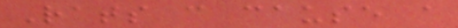Rats can cause a
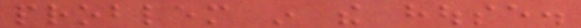problem in the house.
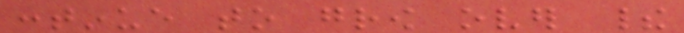continue to grow over their
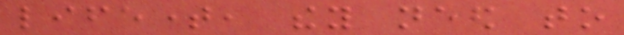lifetime, they need to
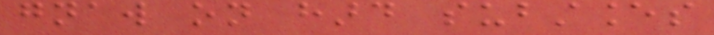gnaw on hard substances
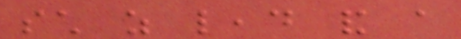such as lead and a
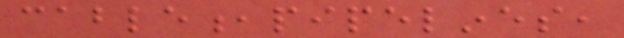cable,pipelines,
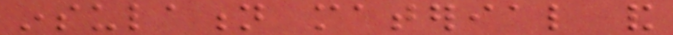insulation material and
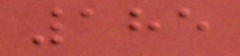185
